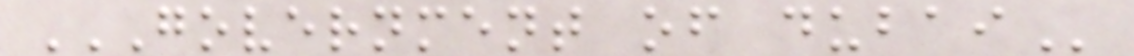GOVERNMENT OF DUBAI
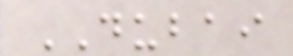DUBAI
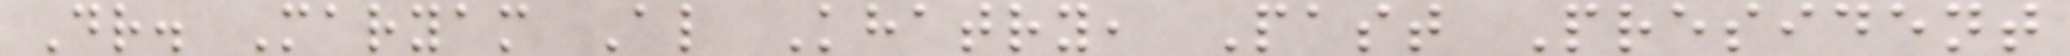Dr. Maryam Al Khatry, Past President
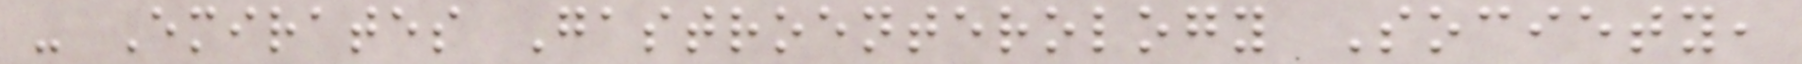- Emirates Gastroenterology Society,
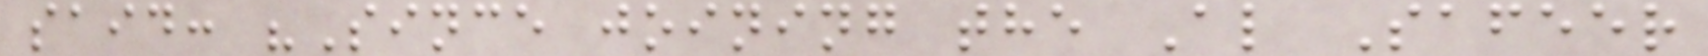said: "Since joining the Al Safeer
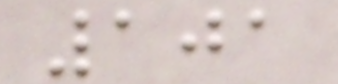101
